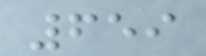659
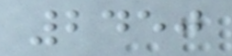2450
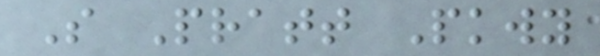S Pratt Pkwy
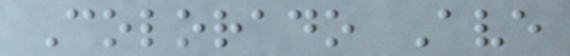Colorado Ave
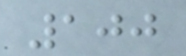100
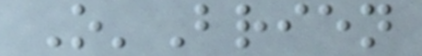O'Brien
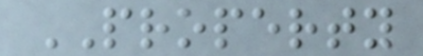PROPERTY
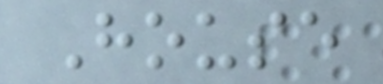House
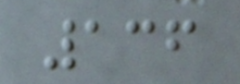136
